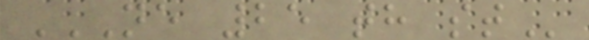NE 25 TH ST
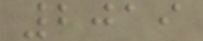2019
